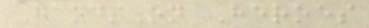HandsOn Heroes
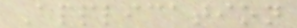Application
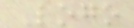Logo
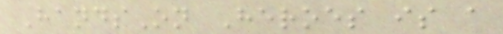HandsOn Heroes is a
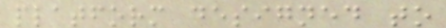platform designed to
